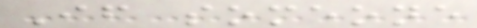If someone
